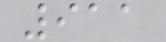911
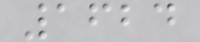1624
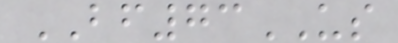BF73US
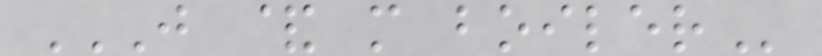J & M BOILER
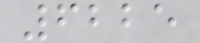6225
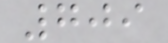709
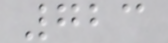723
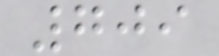709
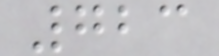723
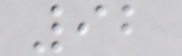92
